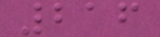216
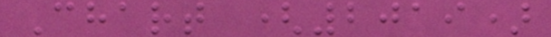Chart (2019)
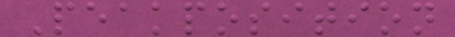Peakposition
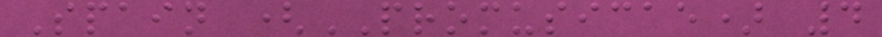Spain (PROMUSICAE) 4
